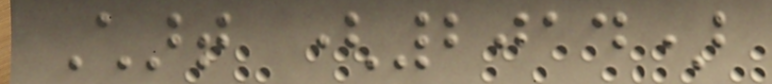Chart (2014)
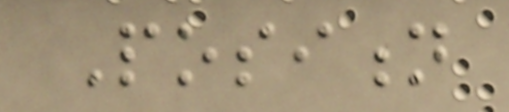Position
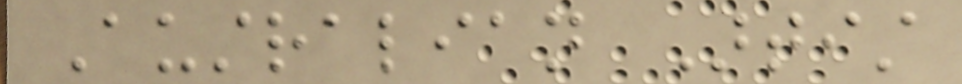Australian Artist
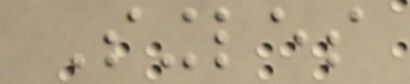Singles
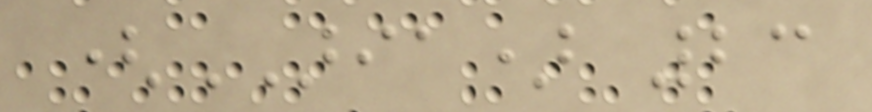(ARIA) 23
